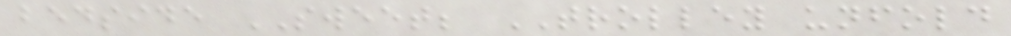bedside SWEET; TROLLEY unfold
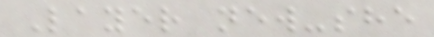Layer new-she
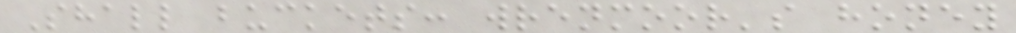Shall buckets: wrenmoor's honey
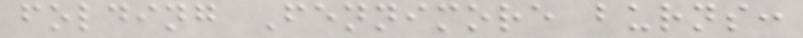folding Fennimore burns:
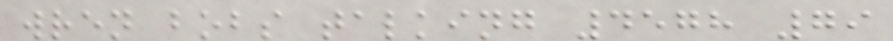wren bobs talking 4578 79
